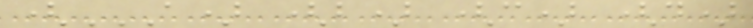(A) (B) (C) (D)
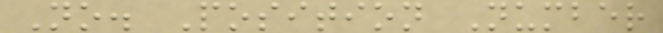No. Position Number
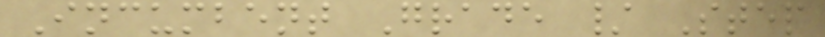Incumbent Grade / Step
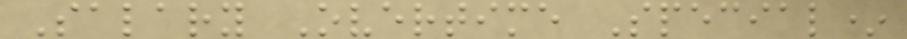Salary Overtime Special*
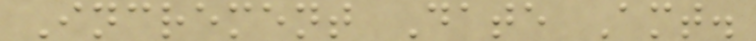Increment Date Amt.
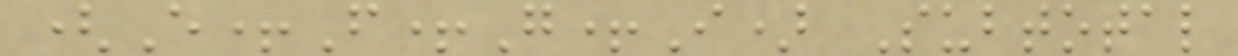(E+F+G+I) Subtotal
